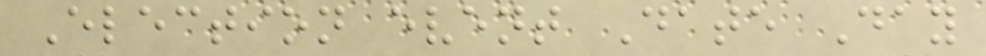Election event Date Day
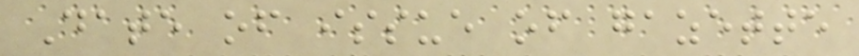Date of issue of gazette
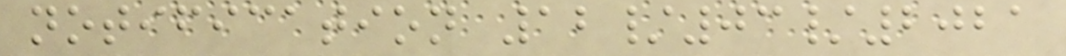notification 12/03/2021
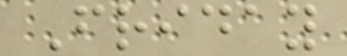Friday
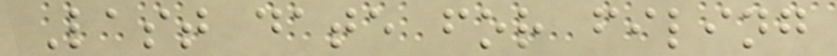Last date for filing
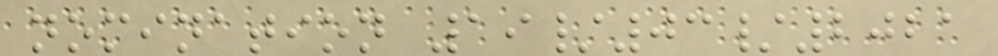nomination 19/03/2021
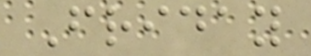Friday
